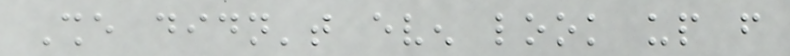She didn't even look up from
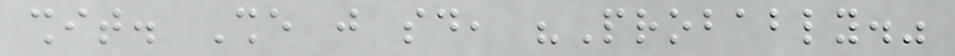shit. She just said, "Probably."
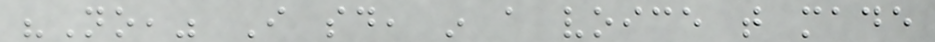"No," I said, in a voice that made
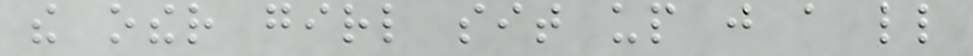the other girl sit up just a little
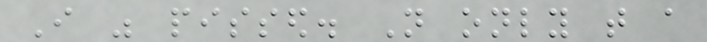I was pissed. Not only that a
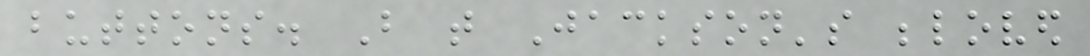buttons. But that Jackson's beloved
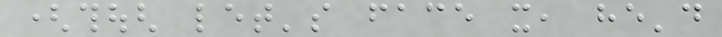(though let's face it, he'd
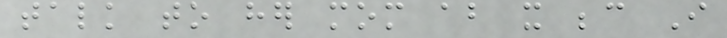talk to her mom about it because I
